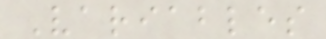Variables
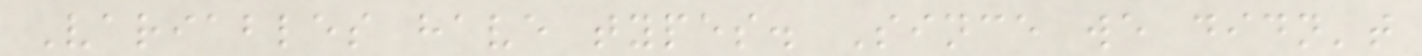Variables have types. Since we didn't
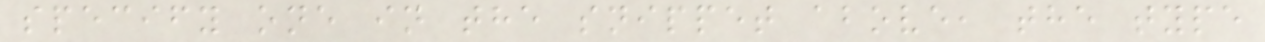specify one in the snippet above, the type
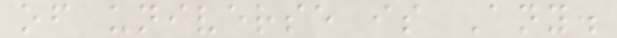of universe is Any.
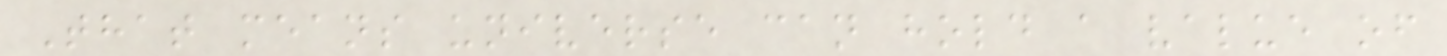That means universe can hold a value of
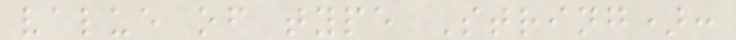value of type String):
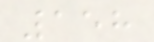158
